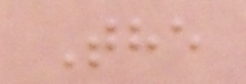The
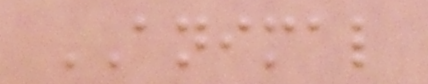ANIMAL
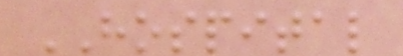HOSPITAL
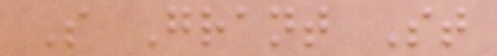S Grant St
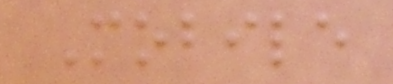Mobile
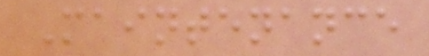Maintenance
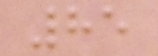85
